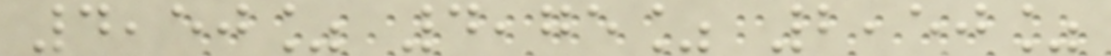4,50% 4,75% 2,50%
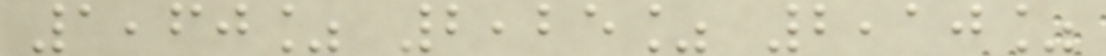1,60% 2,25% 2,10%
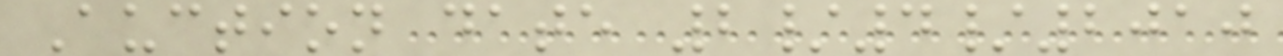Auction date 2/4/2010
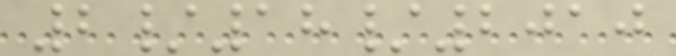2/18/2010
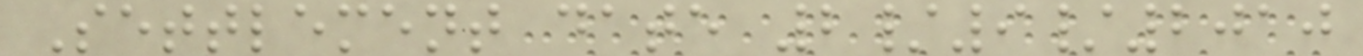Settlement date 2/9/2010
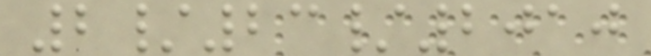2/23/2010
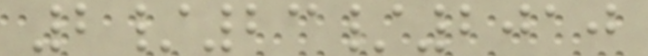2/23/2010
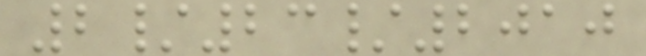2/23/2010
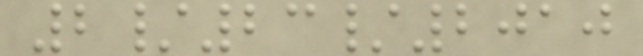2/23/2010
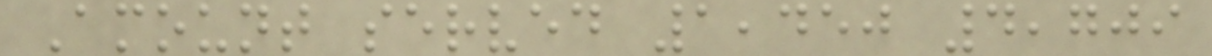Amount served 1,450 4,709
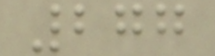277
